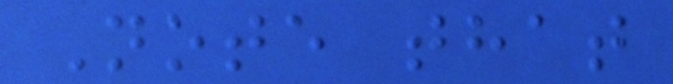Note that
